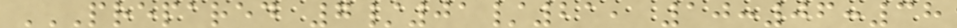PREPARED 7/01/21, 10:06:38
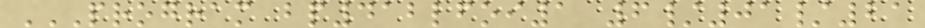PROGRAM BP412LFOI1 6/01/21
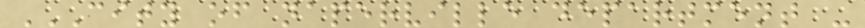CITY OF NAPERVILLE DEPARTMENT -
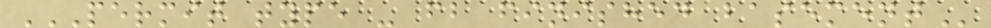PERMIT TYPE - FB FINISHED BASEMENT
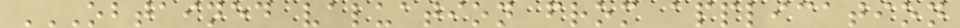OBTAINED VALUATION FROM APPLICATION
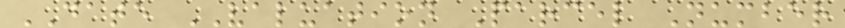DATE VALUATION Parcel Number
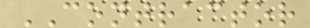CONTRACTOR
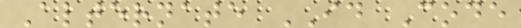Alternate ID Code
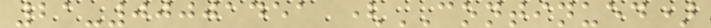21-00001451 (CONTINUED)
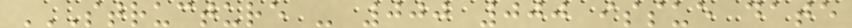STRUCTURE - 000 000 ISSUE DATE
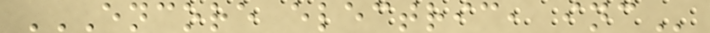ENCORE ELECTRIC, INC
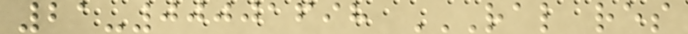21-00001698 RAL RES
